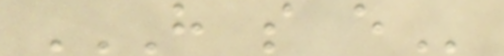H S E
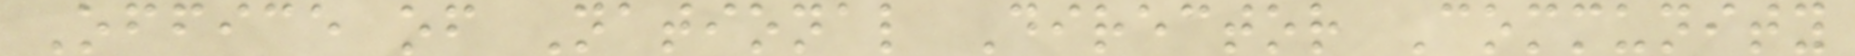Office of National Director Community
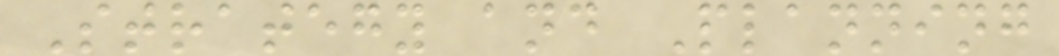Strategy and Planning
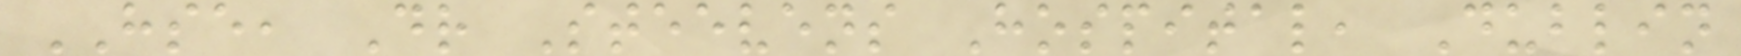HSE, Dr Steevens Hospital, Dublin
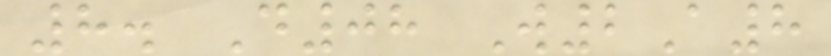8. D08 W2A8
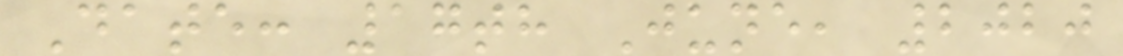Date: 17th June, 2020
